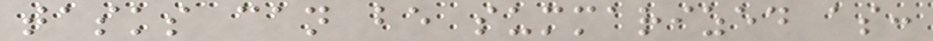tasks can be summarized as:
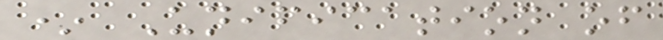* Unification of
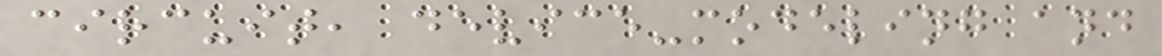circuit, device-modeling and
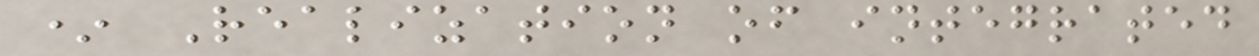* Realization of integrated
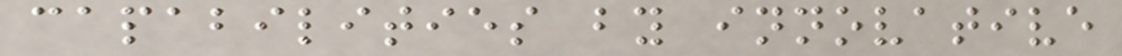capabilities by innovative
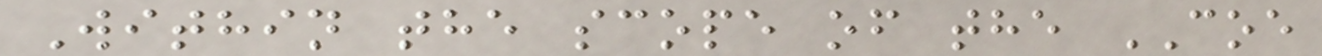Within the scope of the COE
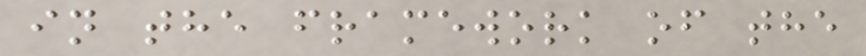in the framework of the
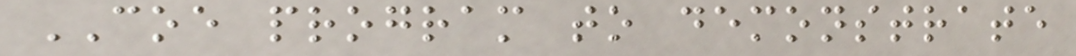COE program to demonstrate
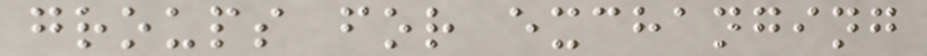groups for exchanging
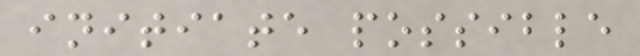initiate possible
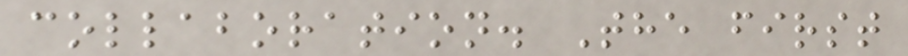collaboration. The first
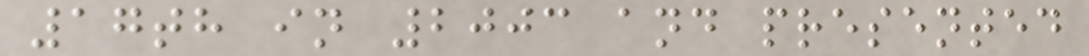17th in 2003 and presented
